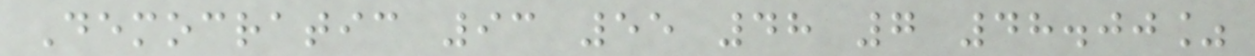Democratic 93 55 48 7 48.00%
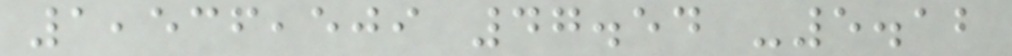1,536,509 47.54 -5.12
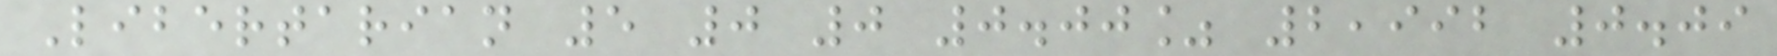Libertarian 5 0 0 0.00% 2,992 0.09
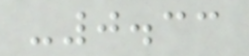-0.33
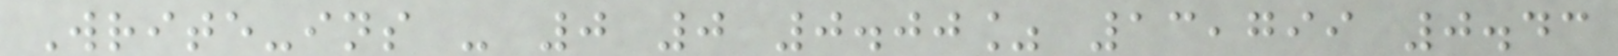Write-ins - 0 0 0.00% 13,799 0.43
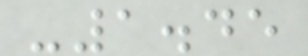-1.45
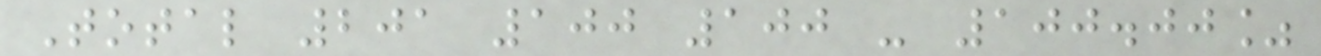Total 201 100 100 - 100.00%
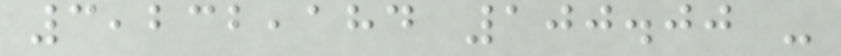3,232,184 100.00 -
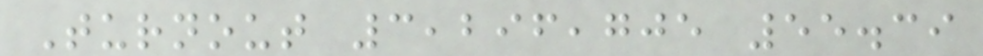Turnout 3,296,705 55.39
